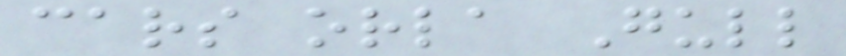cars orla Gull
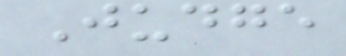Judge
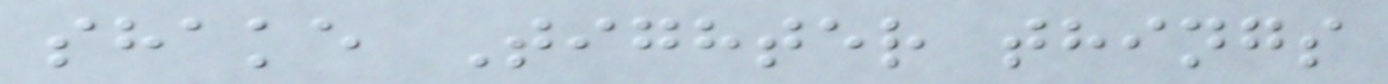shake Tighter things
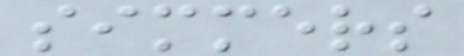simmers
